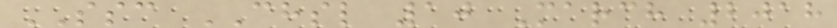SSC CHSL 10 March 2018
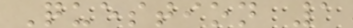Question 1
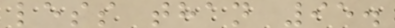less than 95.
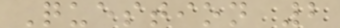Question 2
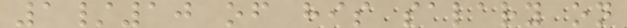1/10 of his salary on
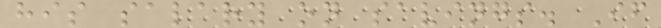his salary on savings. If
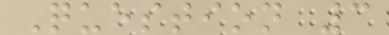Question 3
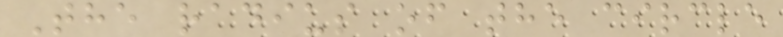The radius of the circle
